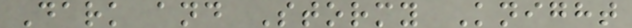Dark and Stormy Knight
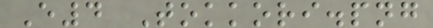E4 Tokkori.png
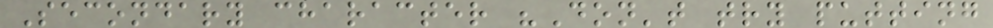Secondary character "Don't try putting
